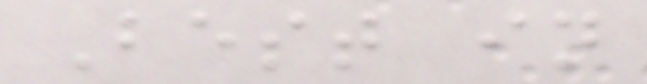Best in
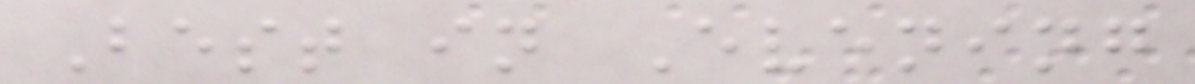Best in Evening
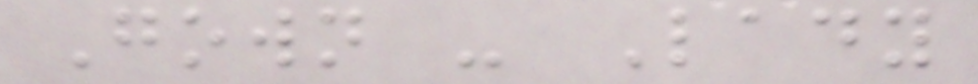Gown - Lady
